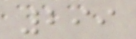299
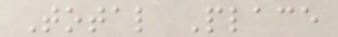Total Place
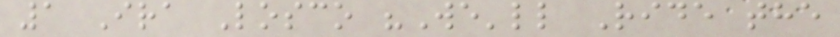1 Ira Losco "We'll Ride the
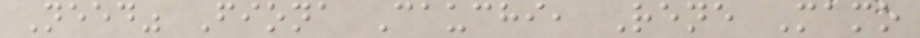Need" Fiona Cauchi, Rene Mamo
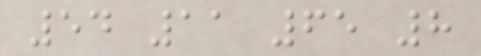54 11 65 8
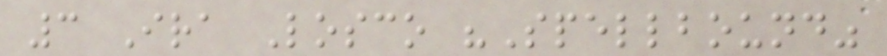3 Ira Losco "Spellbound"
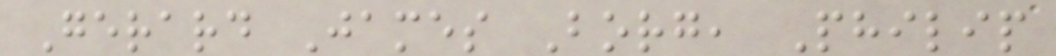Gerard James Borg, Philip
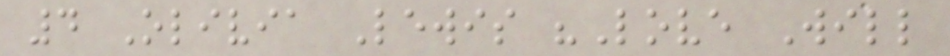4 Olivia Lewis "Love Will
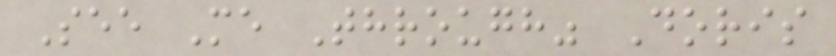See Me Through" Doris
